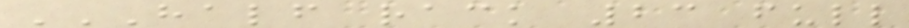HALF RACK 23 FULL
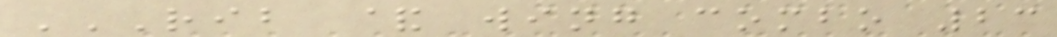RIB & WING COMBO 23
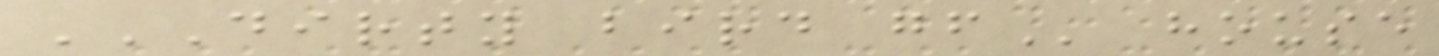DIRTY BIRD GF house
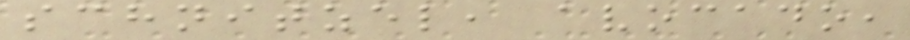schnitzel, avocado,
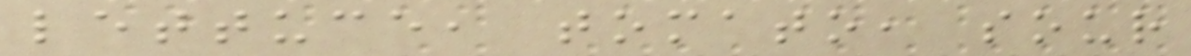lettuce, tomato, sour
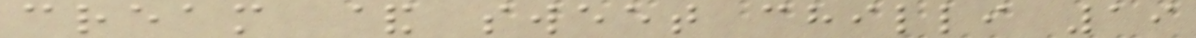cream & sweet chilli 19
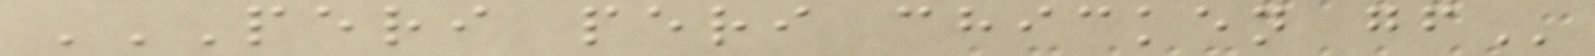PERI PERI CHICKEN GF
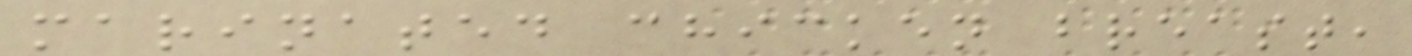marinated chicken breast,
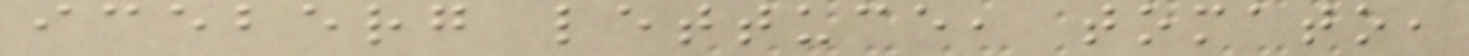iceberg lettuce, tomato,
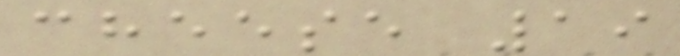cheese 19
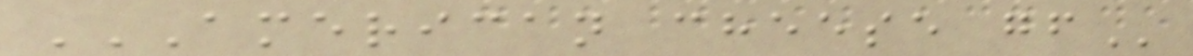AMERICAN CHEESE GF
